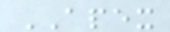APEX
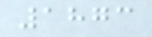1873
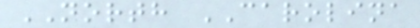NORTH CAROLINA
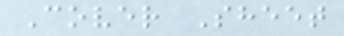Cover Sheet
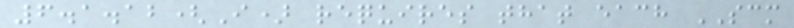6.1.12(I) requires that each SCM
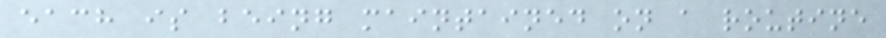each is being maintained on a routine
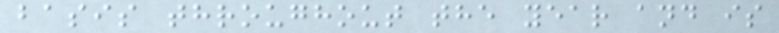basis throughout the year and is
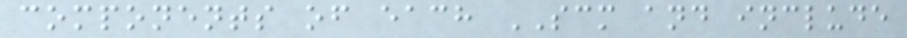components of each SCM and include
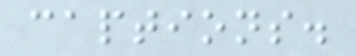captions.
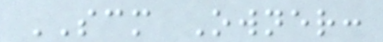SCM Owner:
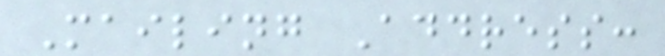Mailing Address:
